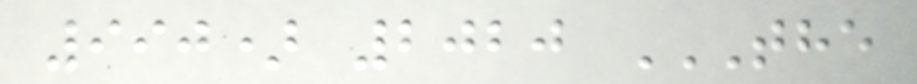990) 2020 THE
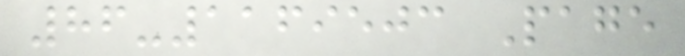86-1169503 Page
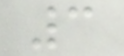3
